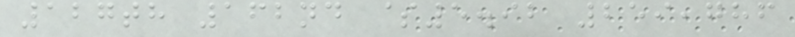127th 162nd $5.92 259,786
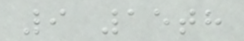9 15th
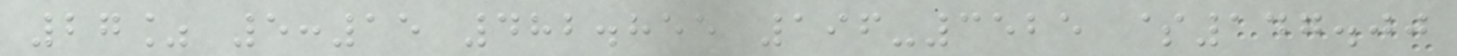27% 5:15 482.855 196-3525 $147.00
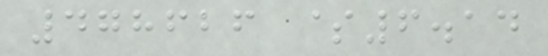478626 $6.14
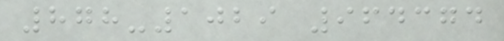878-1029 964374
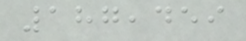187,459
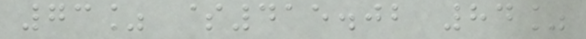73% $415.02 84%
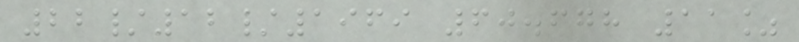22/12/1969 60.678 11%
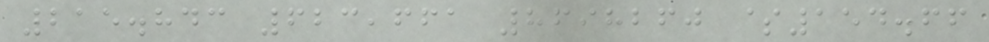215.843 623,661 8698260 $154.66
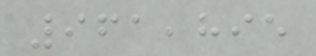961,895
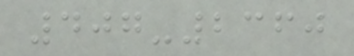407-2360
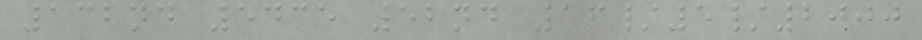132nd 5435 52nd 16/5/2000
